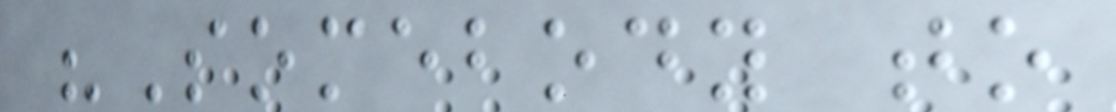"Somebody to
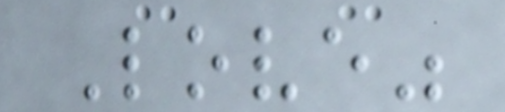Love"
